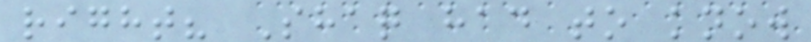right? Shaq had to know
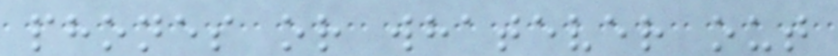phones or whatever out
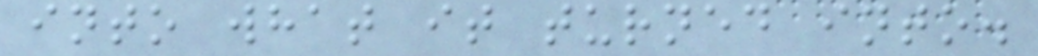into what it turned into.
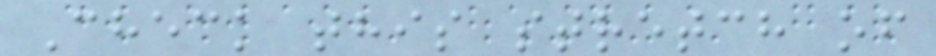Check this stretch of
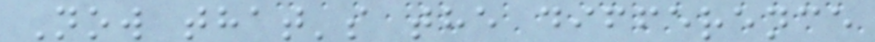Now that's the difference
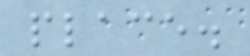place.
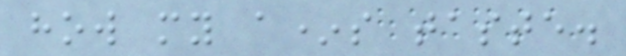how my a*s taste.
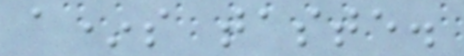a*s taste.
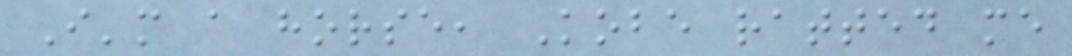I'm a horse, Kobe ratted me
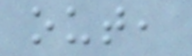out,
